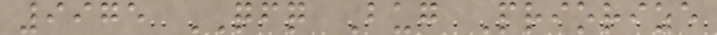9975 QFQ Bug Priorize
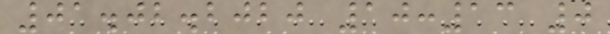01.02.2020 10:13 0
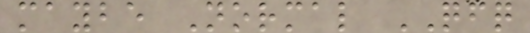maybe Normal QFQ
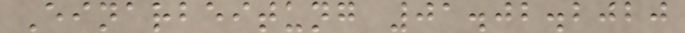Einarbeitung 01.02.2020
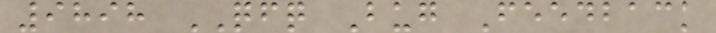9898 QFQ Bug Feedback
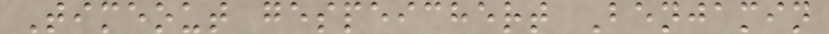Timeout gespeichert Benjamin
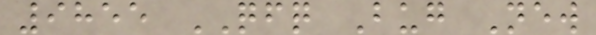9855 QFQ Bug New
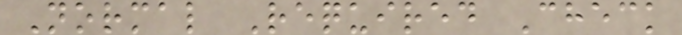Normal Required Check
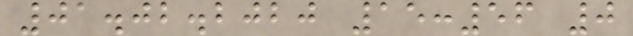01.02.2020 15:56 0
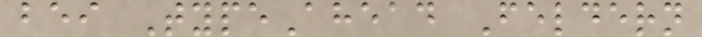bei TypeAhead Feldern
